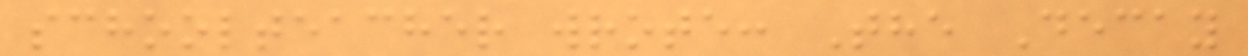schoolteacher wrote: The Decay
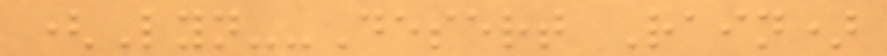(Lyn--Desert Rain)
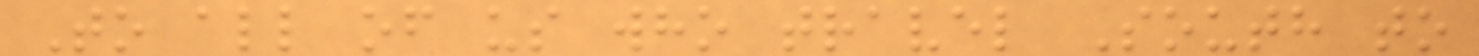To all of us who travel South to
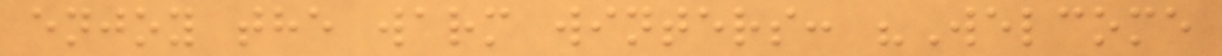enjoy the warm winters: "Welcome
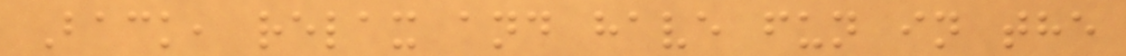Back, relax and have fun in the
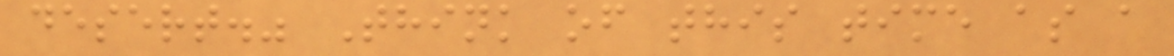desert." Think of this time as a
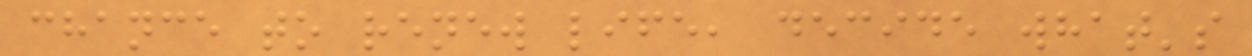chance to renew life, decide what's
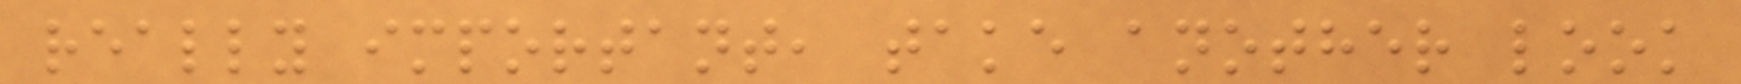really important, take another look
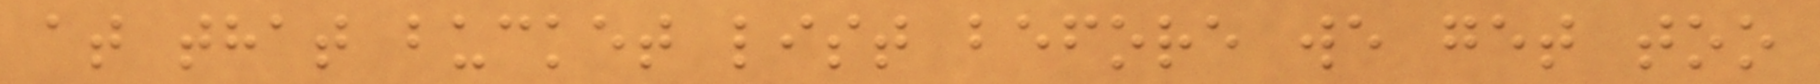at that bucket list before we get too
